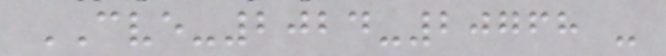CVE-2024-20768 -
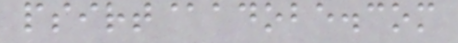psirt@adobe.com
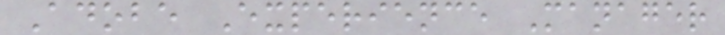Adobe Experience Manager
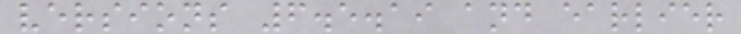versions 6.5.19 and earlier
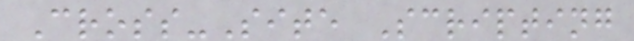Cross-Site Scripting
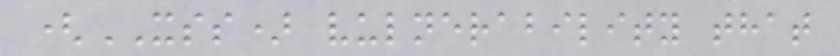(XSS) vulnerability that
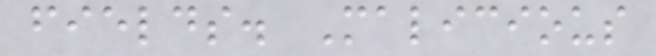fields. Malicious
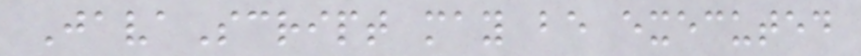JavaScript may be executed
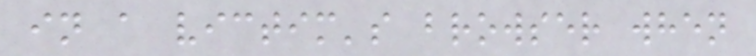in a victim's browser when
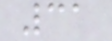31
